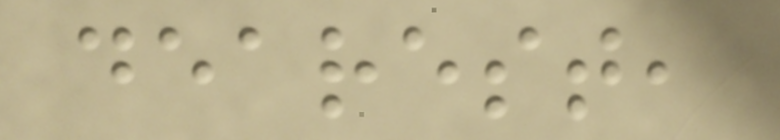dearest,
